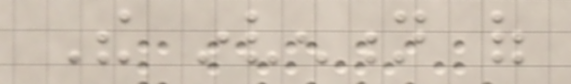The invention of
